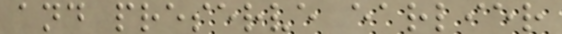and preserve earlier
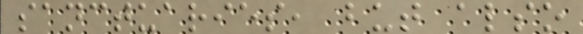sanctuaries, but also
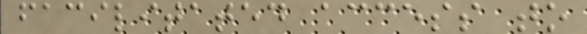facilitated access to
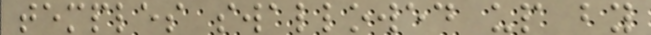temples swallowed up by
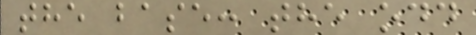the base: the odd
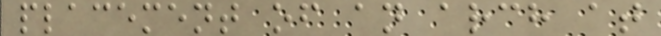placement of an arch at
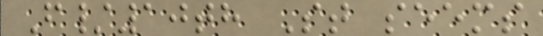F/10th St seems
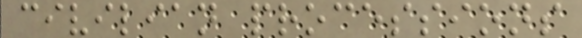civilian processions
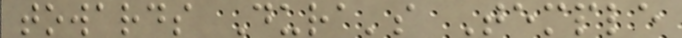towards Dura's Temple
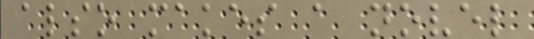also makes a novel
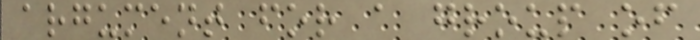argument for a group of
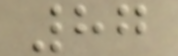87
